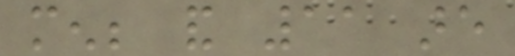men; and 11 are
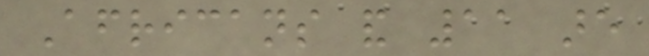Africans and 11 are
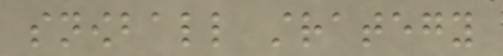snowball strategy
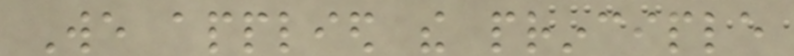We applied the principle
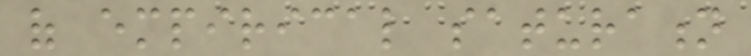of empirical saturation
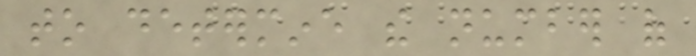to determine the number of
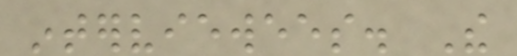interviewees. The
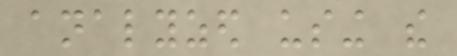analyzed using the
